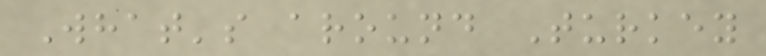What's around Turkey
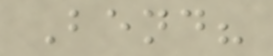Bend?
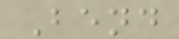Bend
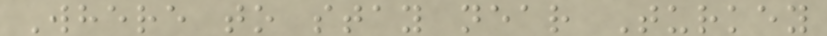Where to stay near Turkey
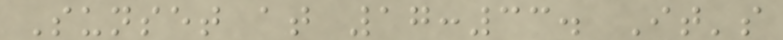Sunset at 17:33. It's
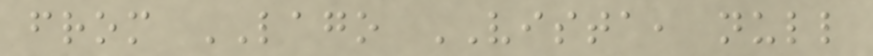from LAGO VISTA, null
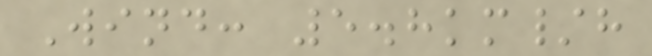Wind: 5.8km/h
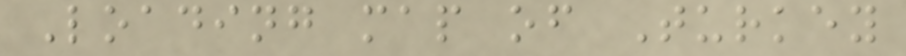Loading map of Turkey
